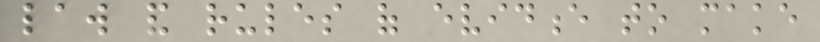law and rules of evidence to make
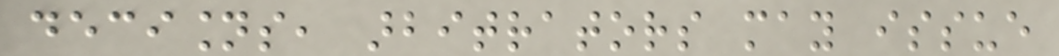decisions, arbitrators may issue
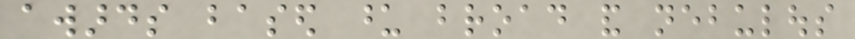awards based upon broad and nebulous
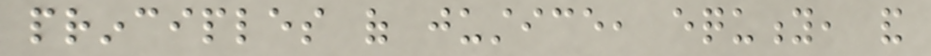principles of justice, equity, and
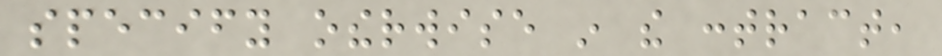specify otherwise in the contract,
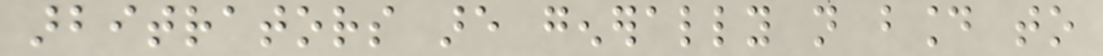arbitrators are generally not bound to
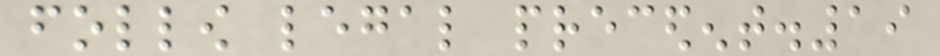follow legal precedent.19
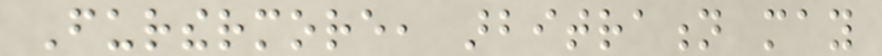Furthermore, arbitration may
